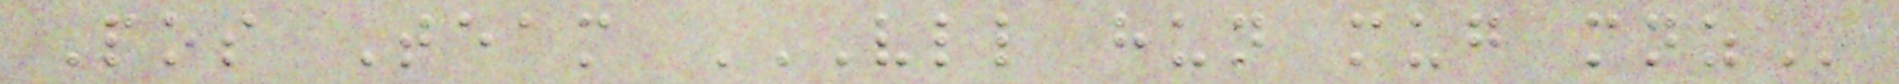Pos Team VLL HUN MUG MNZ
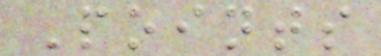Points
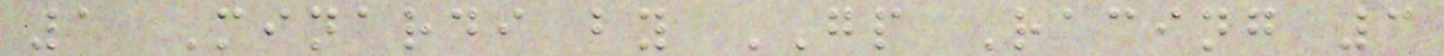1 Minardi by GP Racing 3
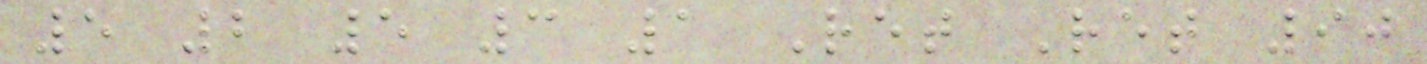5 2 5 3 1 Ret Ret 90
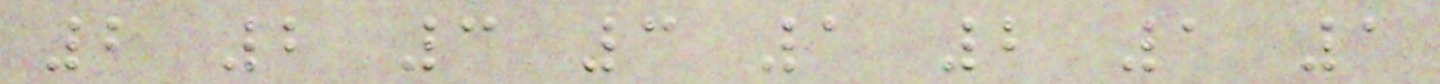2 2 3 3 1 2 1 1
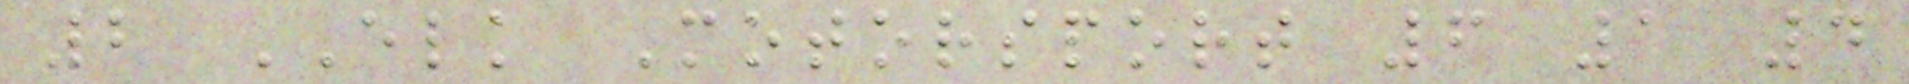2 ELK Motorsport 6 1 4
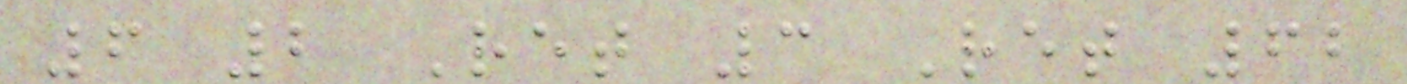6 2 Ret 3 Ret 62
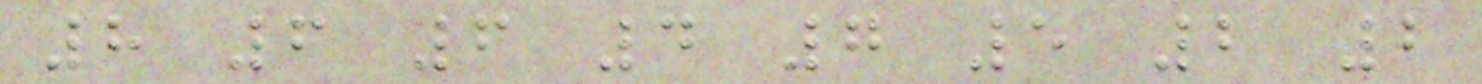8 6 6 4 7 5 2 2
